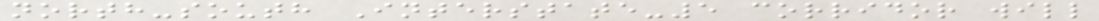north-south Interstate-5 corridor will
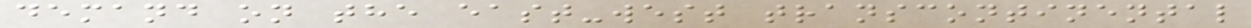demand on the east-west transcontinental
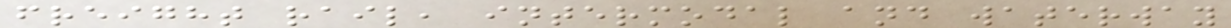freight rail, intermodal and waterway
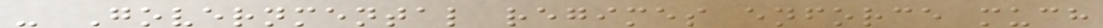- Governmental regimes enforce much
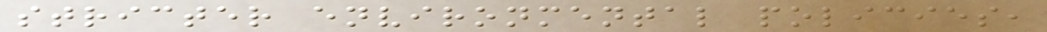stricter environmental policies,
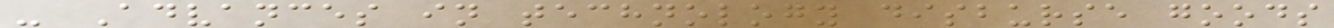- Advances in technology disburse goods
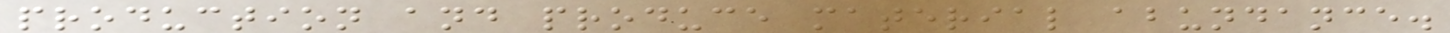production and produce material abundance.
